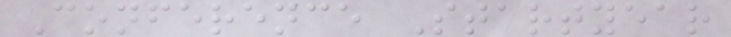Conference Startyear
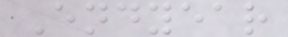Endyear
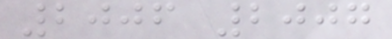2006 2007
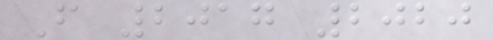F 2017 2020
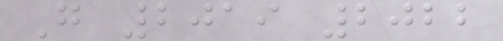G 2019 2022
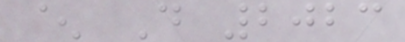^ D 2023
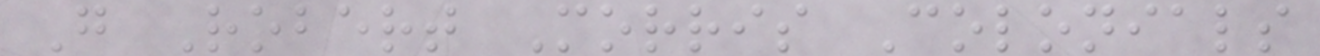G Robert Morris Colonials
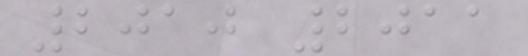2010 2011
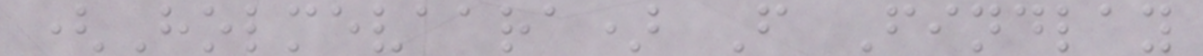(Holmevaara) F Findlay
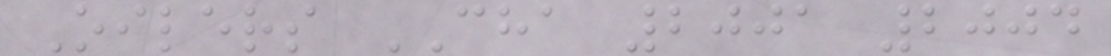Oilers CHA 2001 2004
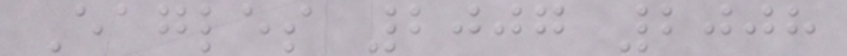Eagles 2007 2008
